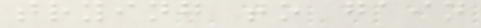trying to gain
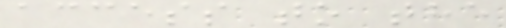access to the
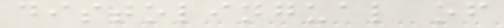distolingual of
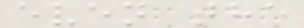even the
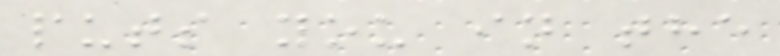puts you in the
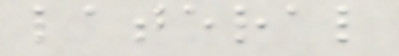lateral
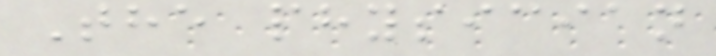The physician
